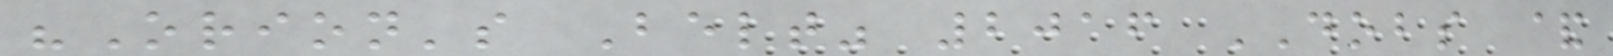"Orion's Belt" 2016 DOBS &
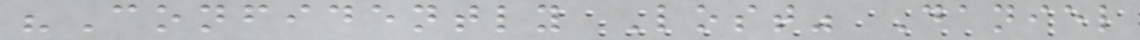"Confidently Lost" Daniel
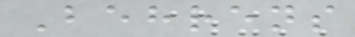Behrens
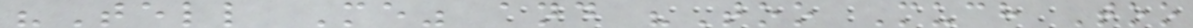"Tell Me" and "Too Much Too
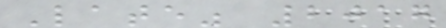Late" 2017
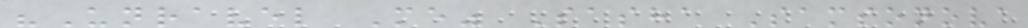"Unravel Me" Sasha Samsonova
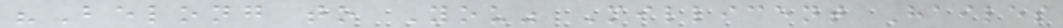"Belong to You" Millicent Hailes
